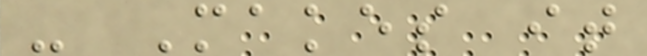- Makes it
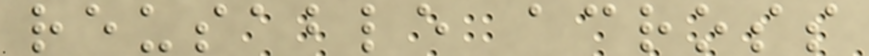reusable across
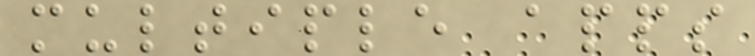multiple apps
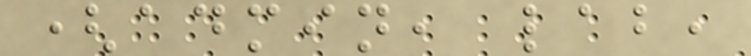(admin, lab,
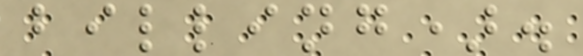billing).
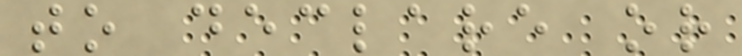to declare or
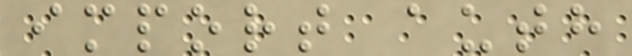import auth
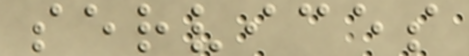services
